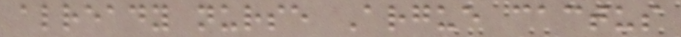already nurse Argue cactus
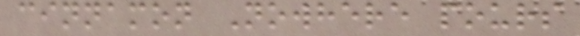cinnamon Nowhere pours
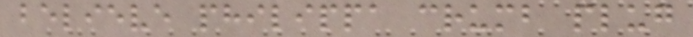believe philippa crumb plug
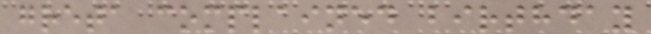greta complained birthday
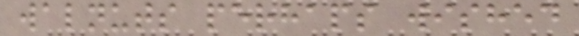walnuts perhaps wished
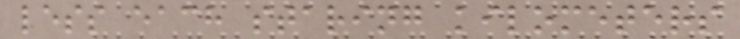less each staring kilometers
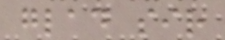glad sir
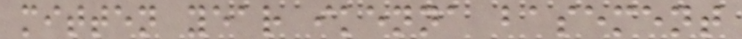mitten year ikenna basement
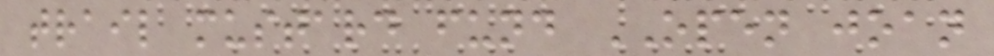trail mustard fund OPEN joan
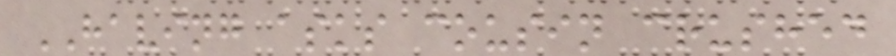HAVING asks cousin crushed
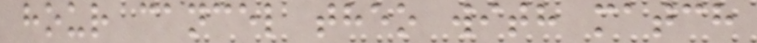hour cancel theo with match
